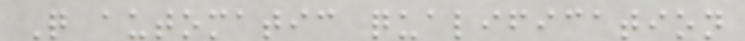Q automatic qualification
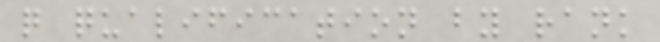q qualification by rank
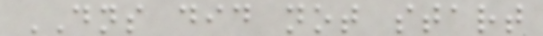DNS did not start
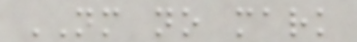NM no mark
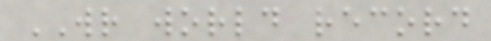WR world record
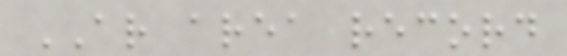AR area record
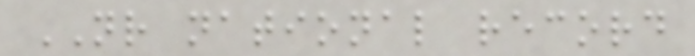NR national record
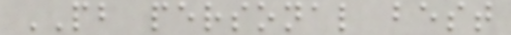PB personal best
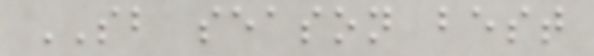SB season best
